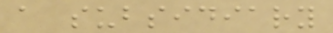a subsidiary
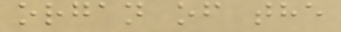organ of the
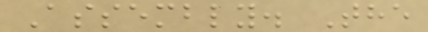Assembly. The
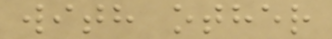with other
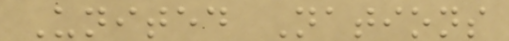United Nations
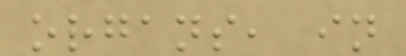organs, in
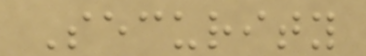Security
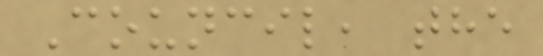Council, the
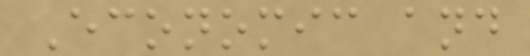Economic and
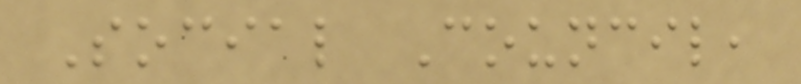Social Council,
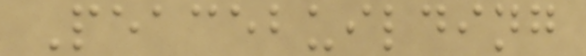Peacebuilding
